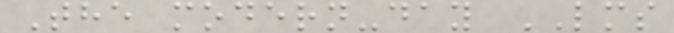The modern-day LMS
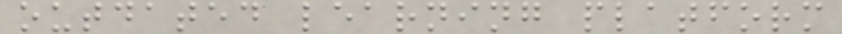outdated learning platform
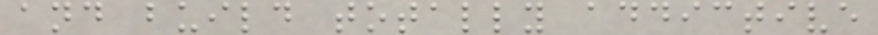and build totally addictive
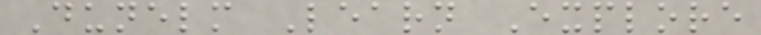Dunelm Learn Explore
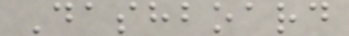Dashboard
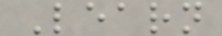Learn
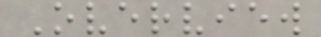Overview
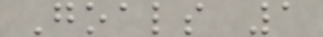Goals 1
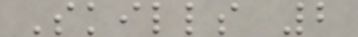Skills 2
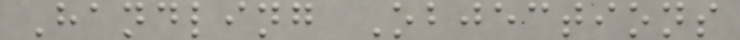Handling Objections
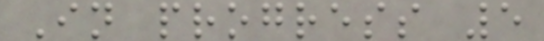In progress 5
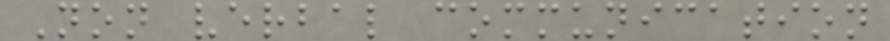Non verbal communication
